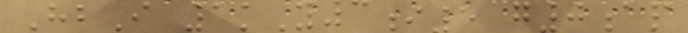HbI 1kY3i5 g0ap
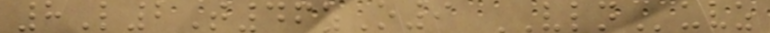8L2T46zO9 VLNuvz
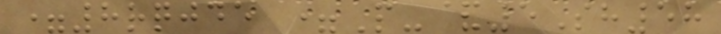=8rqjde =P-&5Sh58
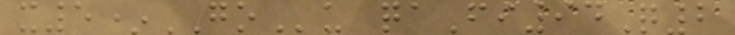x5*GOu qaFi94Q2
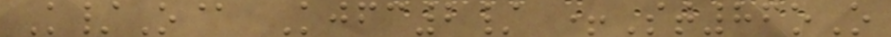K/O@ Kjfc2/ +St86oO
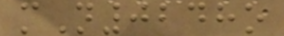mN0248o
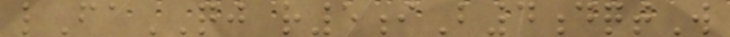lFaQJ r5iB4dqtW
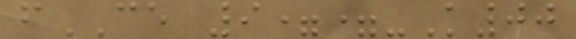fCE 9==-K00
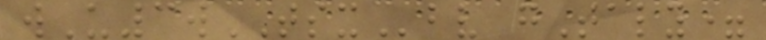wU3wTSXbv gTaly=
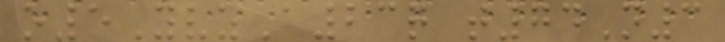o5YvzA23q t74N3
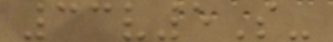33v5S-
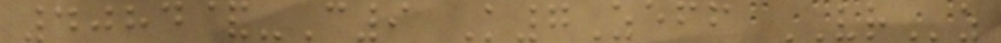4084&-C9 K7Zeff VRz
